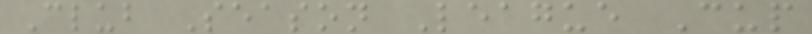Club Season League Cup
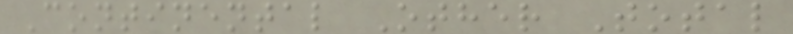Continental Other Total
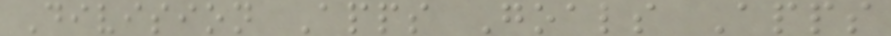Division Apps Goals Apps
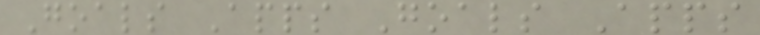Goals Apps Goals Apps
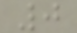0
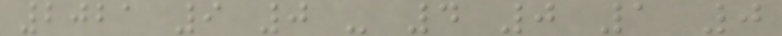2021 9 0 - 4 0 1 0
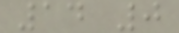14 0
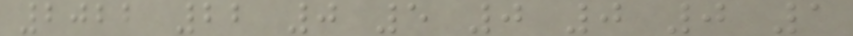2022 22 0 5 0 0 0 1
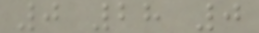0 28 0
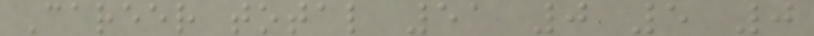Career total 51 0 5 0
